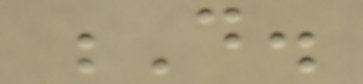D.
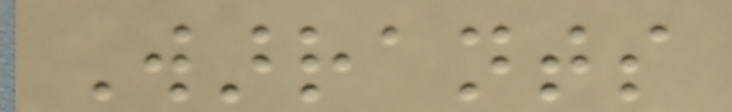Warrants
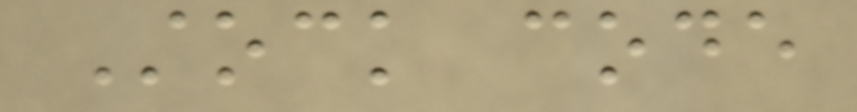Stock code
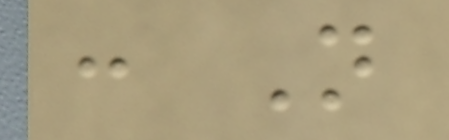: Not
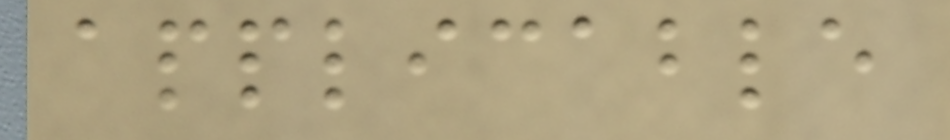applicable
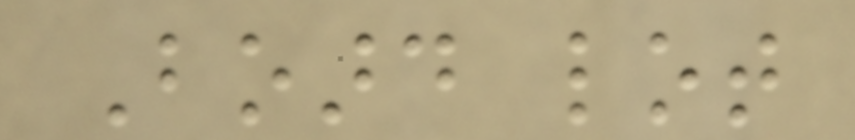Board lot
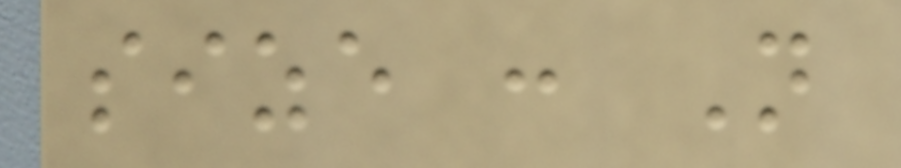size : Not
